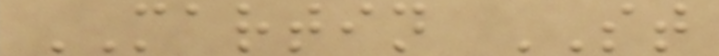MARTIN ST
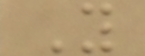Y
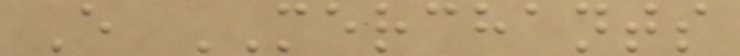E MERCHANTS
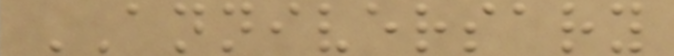ANNIVERSARY
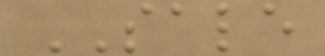SALE
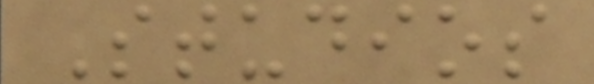Studios
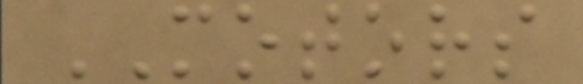MOTORS
